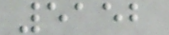5152
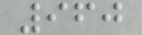960
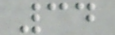34
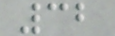32
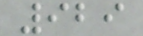929
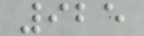925
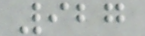927
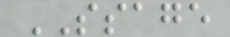SSAGE
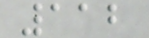112
